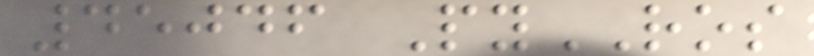45046 PyROS
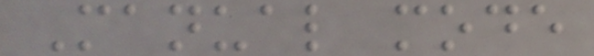Manual mode
